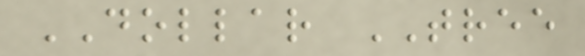DOLLAR TREE
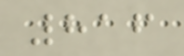816
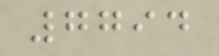7794
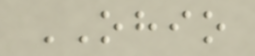OHIO
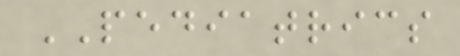PEDIATRICS
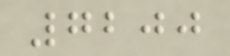7200
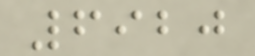6920
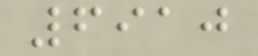6910
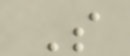S
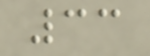33
